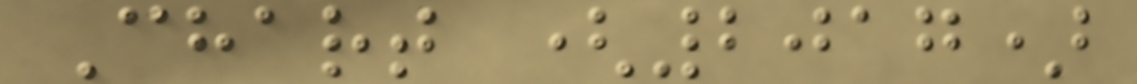Chart (2017)
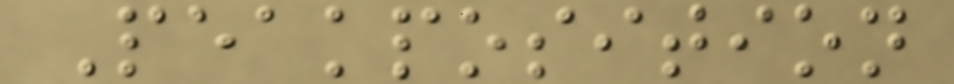Peakposition
